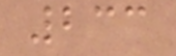233
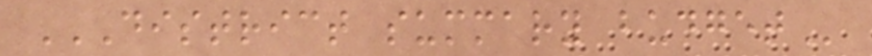DISTRICT SUMMARY BUDGET
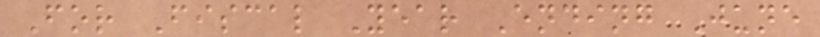For Fiscal Year Ending June
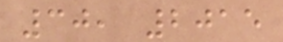30, 2015
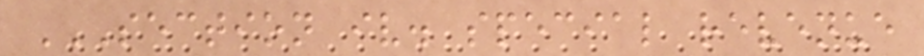SECTION IV. SPECIAL REVENUE
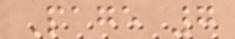Page 7
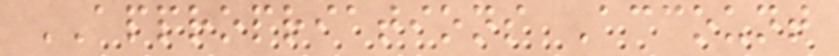APPROPRIATIONS Account
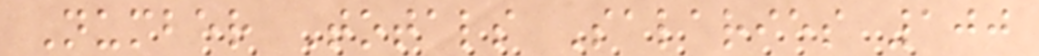Number Totals Salaries 100
